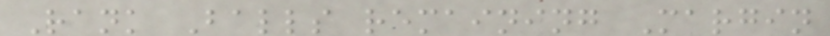Rank Balls remaining Margin
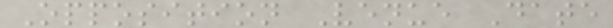Opposition Venue Date
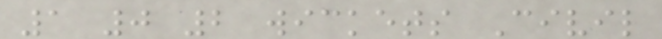1 0 2 wickets Civil
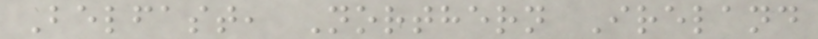Belfast, Northern Ireland
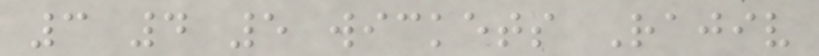3 4 5 wickets Rajiv
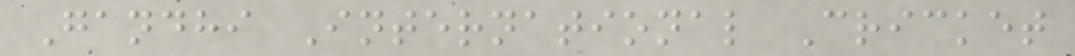Gandhi International Cricket
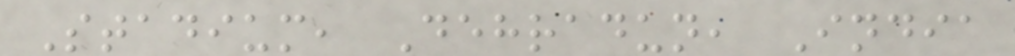Stadium, Dehradun, India
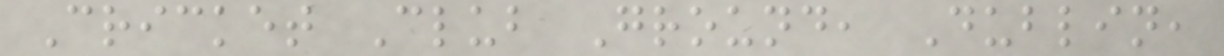Cricket Club Ground, Dublin,
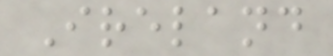Ireland
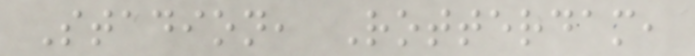Stadion, Rotterdam,
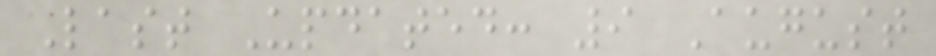Last Updated: 9 August
